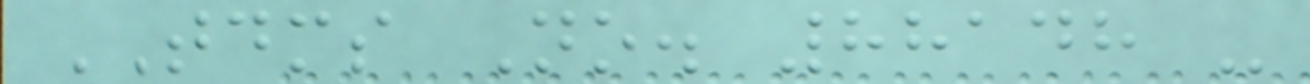TDMS No. 88148 -
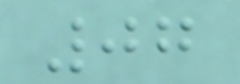07
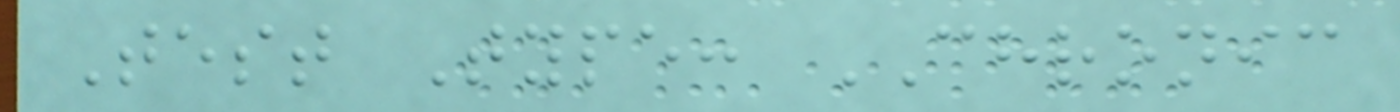Test Type: CHRONIC
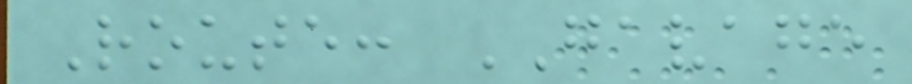Route: GAVAGE
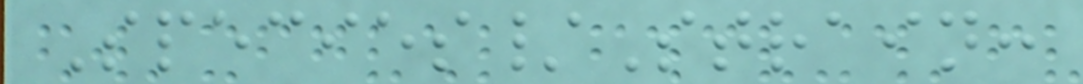Species/Strain:
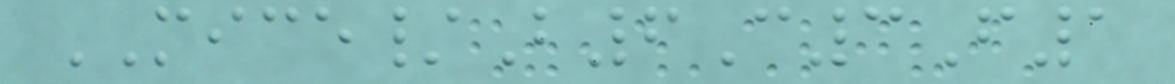MICE/B6C3F1
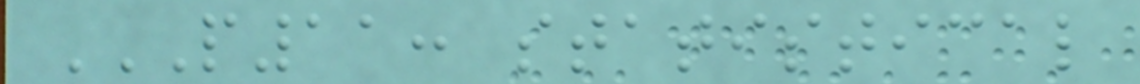P11: STATISTICAL
